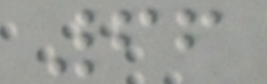66
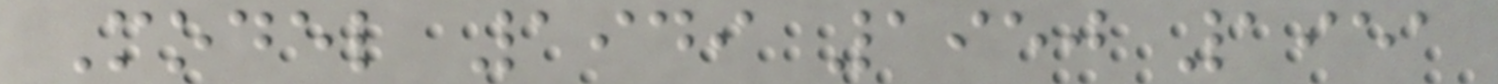Model 1949 1950 1951
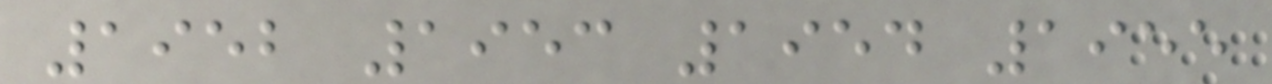1952 1953 1954 1955
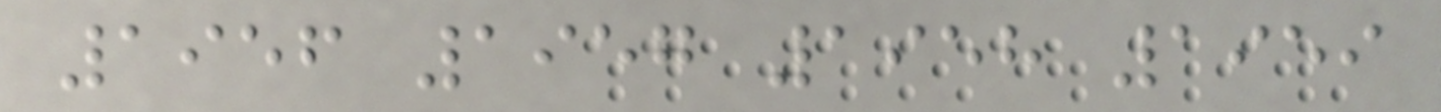1956 1957 1958 1959
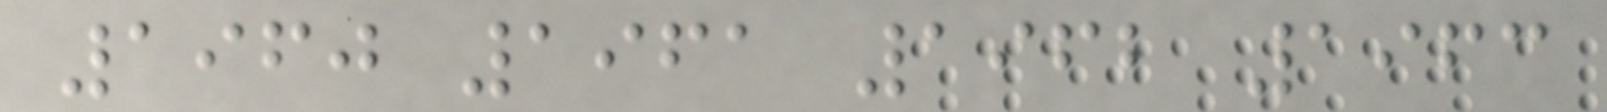1960 1961 1962 1963
